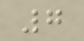7
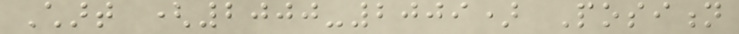Chart (2000-2009) Position
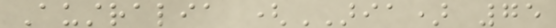Australia (ARIA) 75
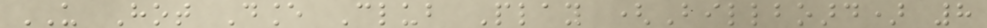US Hot Dance Club Play (Billboard) 8
